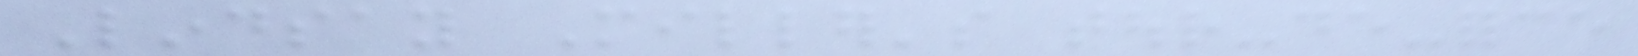Lindsay Miller's tour-de-force
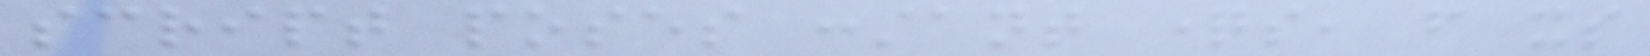script poses constant questions, from its
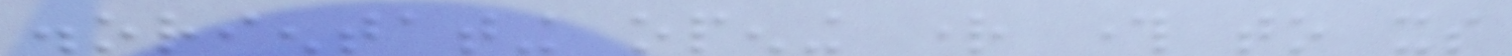disorientating opening right through to its
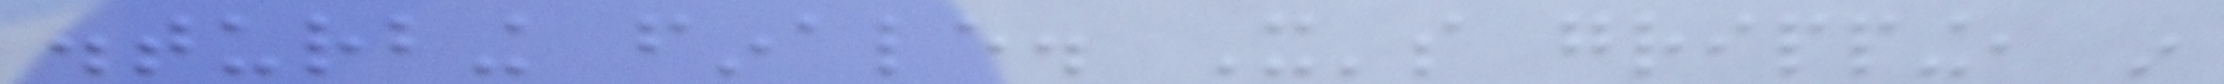disturbing finale. It's gripping, in
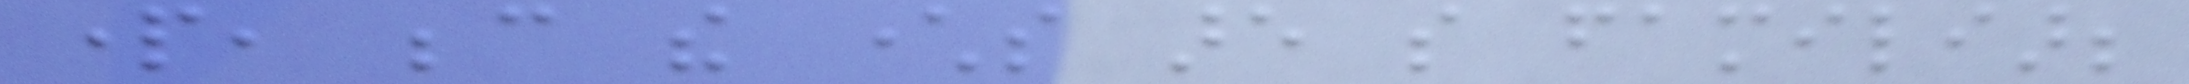part, because the characters are so familiar;
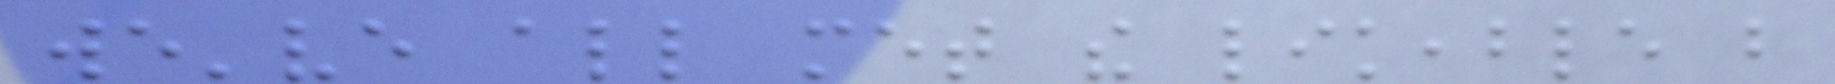we've all met the likeable but
